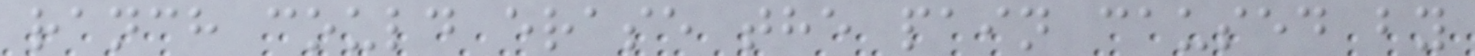ranch could erase the pain caused by
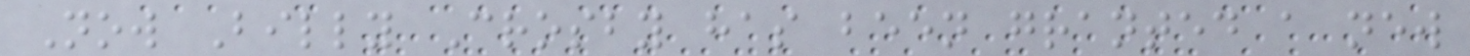Now Billy Crosby has been granted a new
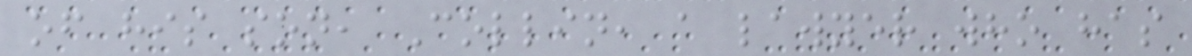of his son, Collin, a lawyer who has
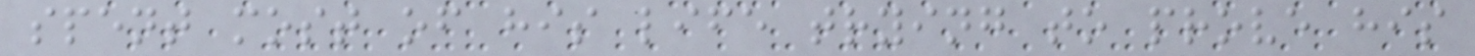spent most of his life trying to prove his
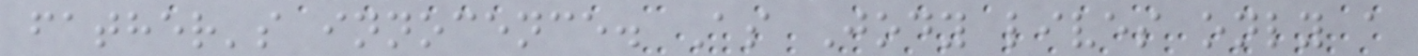father's innocence. As Jody lives only a
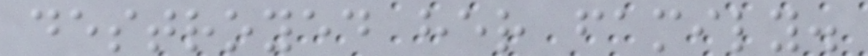destroyed her family.
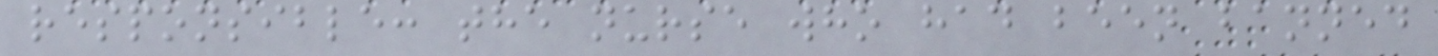responsible: the nurse who had been banned
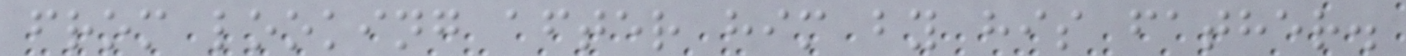from looking after him by his father.
